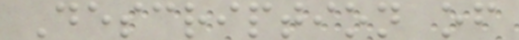Description of
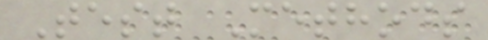Test Methods
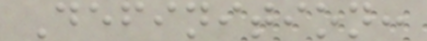Definition:
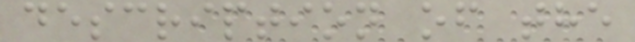description of the
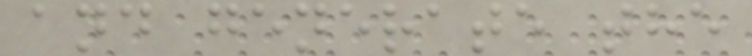and generate the
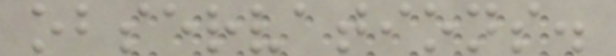observations.
